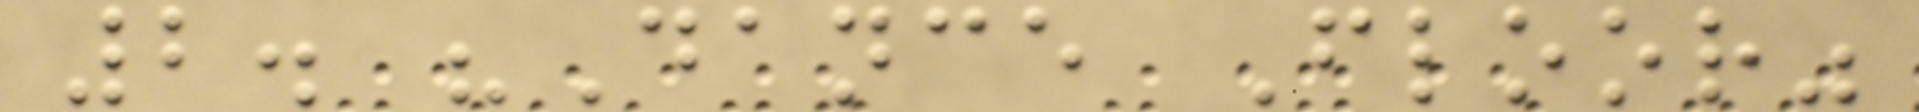2. "Dance Floor"
